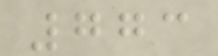773
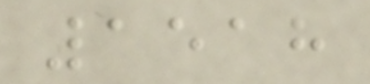1518
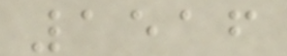1516
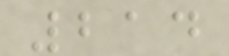214
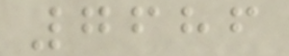7686
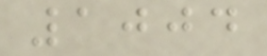1004
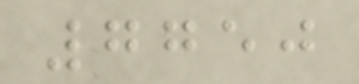7750
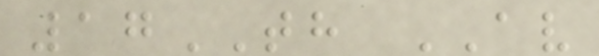17TH AV
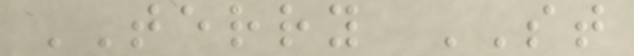TERRY ST
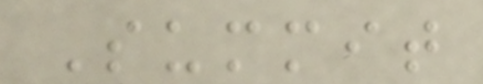Summit
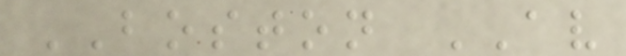BOSTON AV
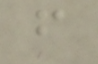f
